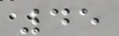45
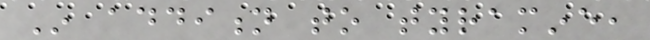In addition to tyramine,
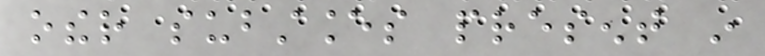other substances present in
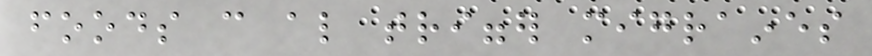foods can also trigger migraines
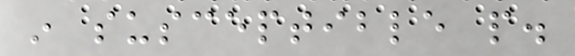in susceptible people.
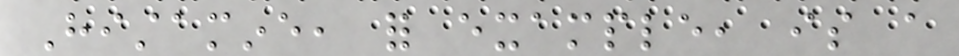Histamine, for example, is a
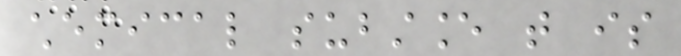chemical substance that is
